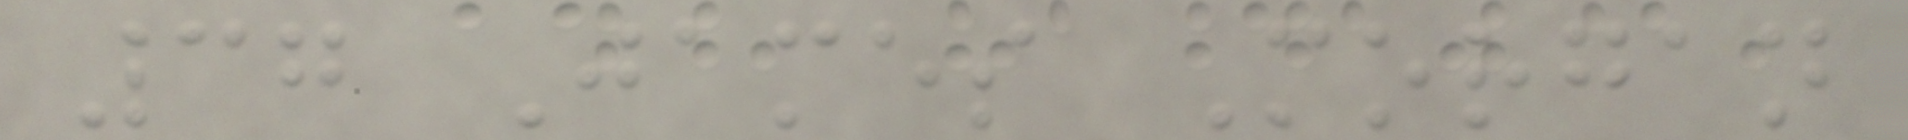37 James Morgan
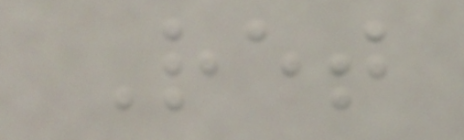Ret
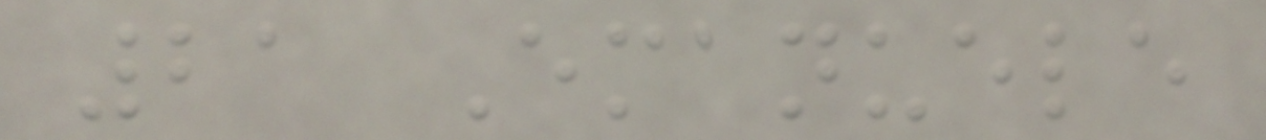21 Emanuele
